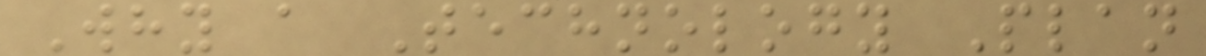Why a Technology Plan
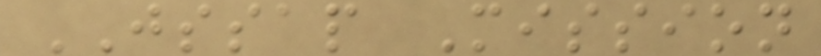JSSAP Mission
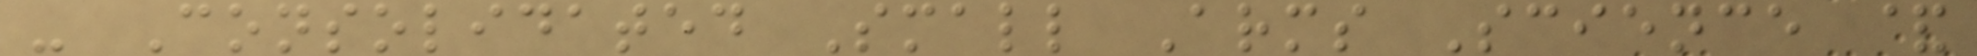- Consolidated Small Arms Science &
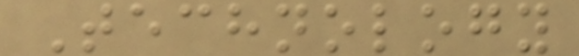Technology
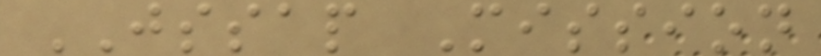JSSAP Mission
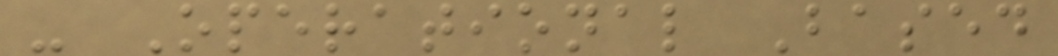- Operational Based
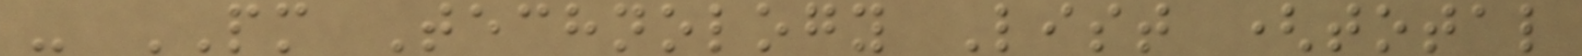- PM Technology List (total
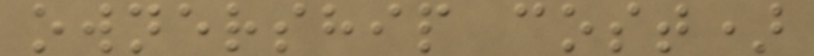ownership cost)
